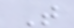T
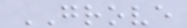GROVE
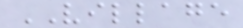VILLAGE
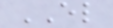EL
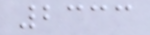2333
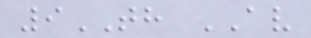9TH AV
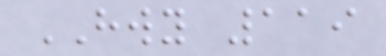HWY 119
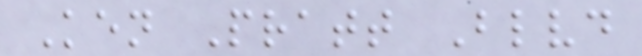Ken Pratt Blvd
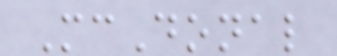McDonal
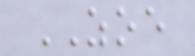ZOE
